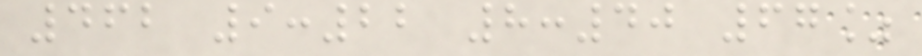462 9:22 8:40 67%
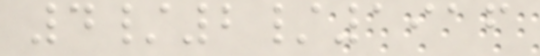4/2/1916
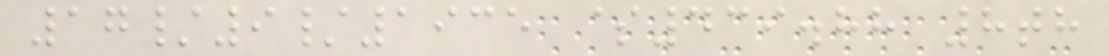17/9/1935 $439.88 8th
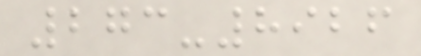273-8926
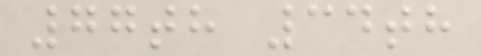77th 34th
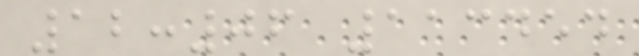12:06 113454
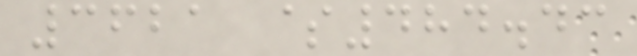3621 $484.43
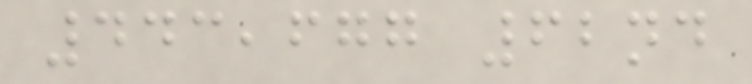443,677 62nd
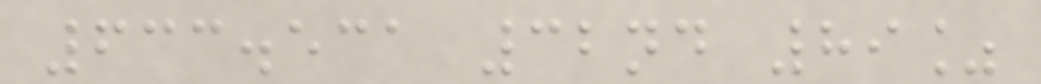633.531 32nd 89%
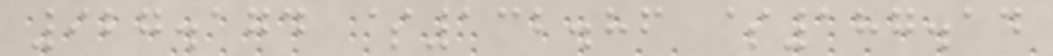927.174 $132.86 $187.14
